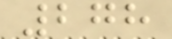278
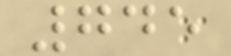745
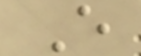E
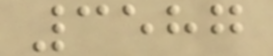3587
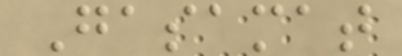Gasamat
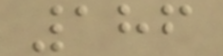186
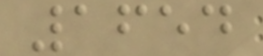1654
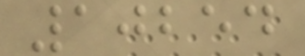10254
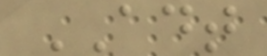ADT
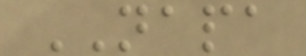NAPA
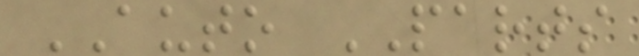AUTO PARTS
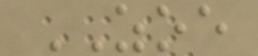ZOE
